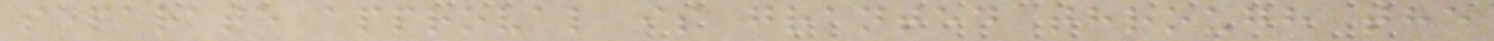separate approval is granted through the
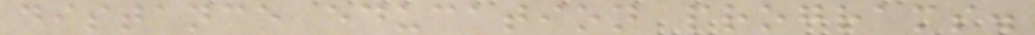distance education programs.
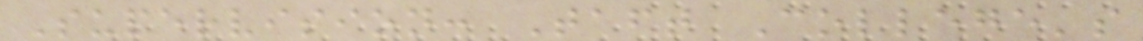Supervision: Taft College's
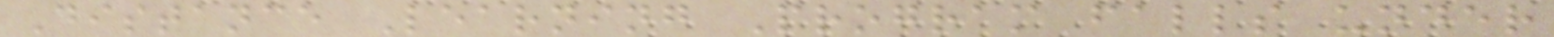Distance Learning Program falls under
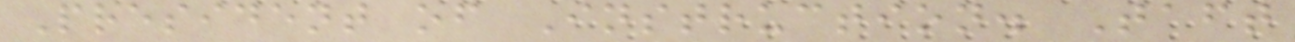President of Instruction. Taft
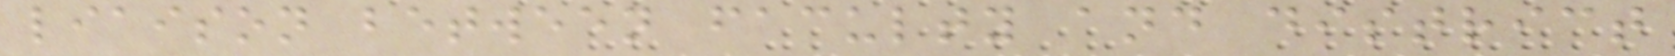liaison between faculty and district
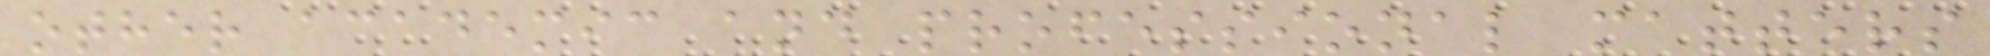other academic and professional matters
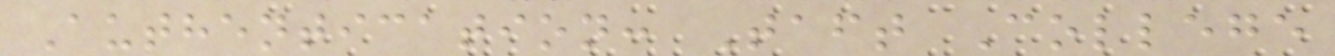Authentication: Taft College
